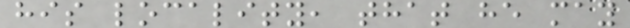his locality, that he may
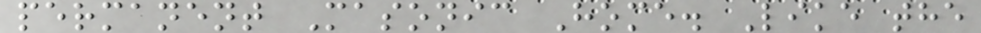permanent Masonic Home. Like the
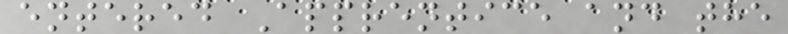entered Apprentice and the
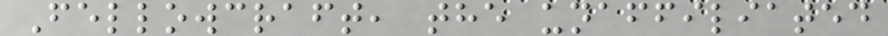Fellowcraft, the unaffiliated
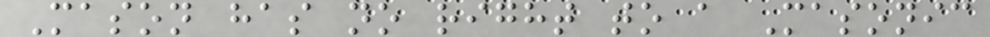Mason has no right to a Masonic
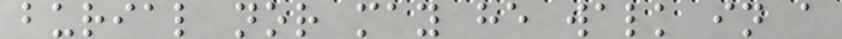burial nor may he walk in a
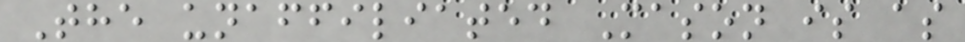The unaffiliated Mason is as
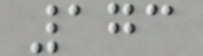173
